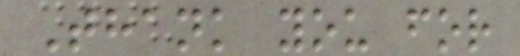Thank you for
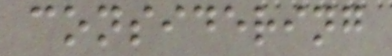considering
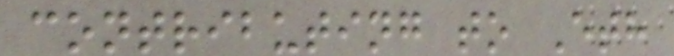contributing to Eth
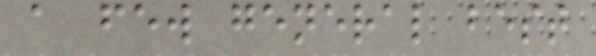a few general best
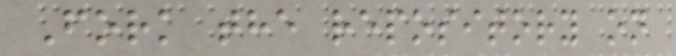Fork the repository on
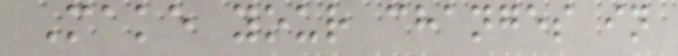Make your changes in
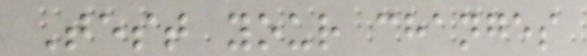Test your changes
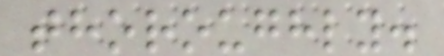thoroughly.
